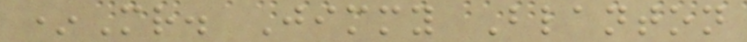*Mr. Jimmy Blanton
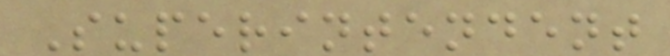Superintendent
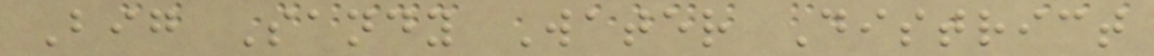Big Sandy Water District
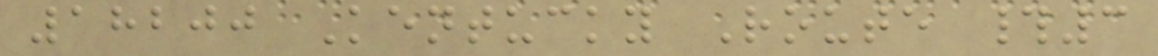18200 Kentucky Route #3
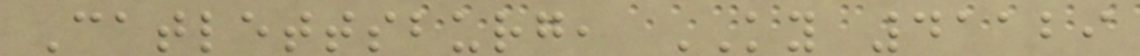Catlettsburg, KY 41129
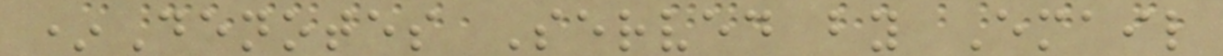*Denotes Served by Email
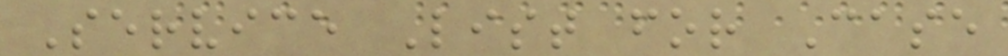Service List for Case
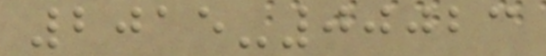2015-00023
